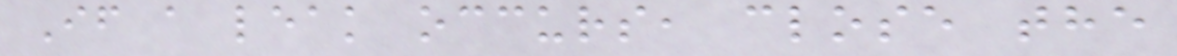If a leak occurs, close the
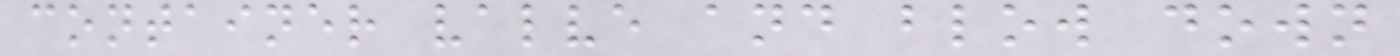container valve and blow down
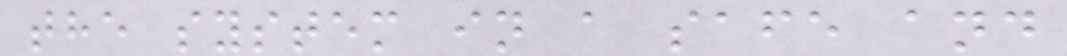the system in a safe and
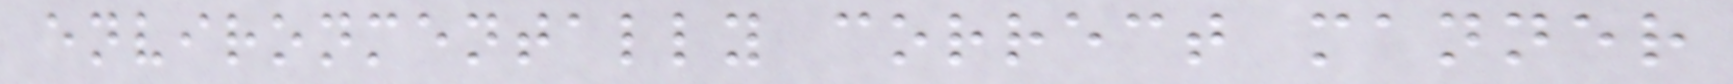environmentally correct manner
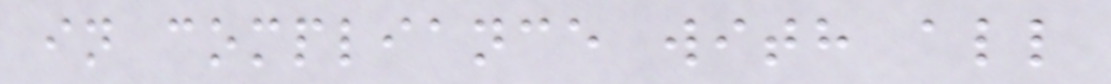in compliance with all
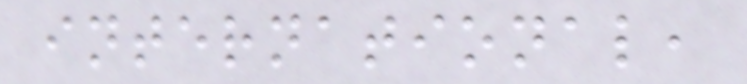international,
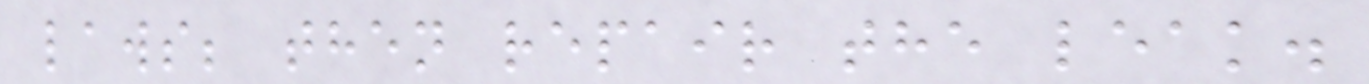laws; then repair the leak.
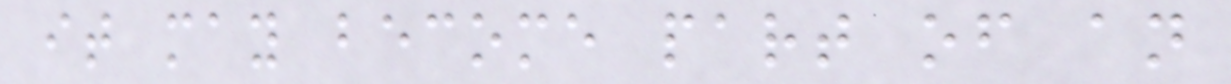it may become part of an
